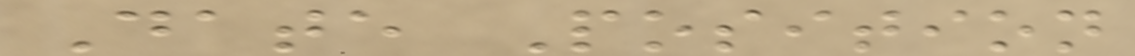Date Position
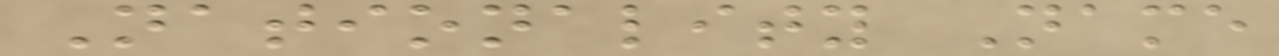Nationality Name
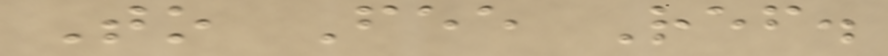To Fee Ref.
